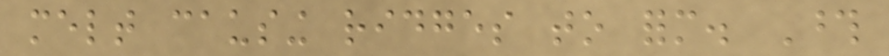melt causing ridges to form. Those
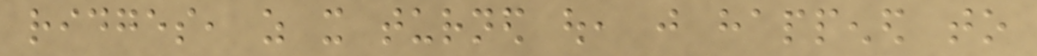ridges, as it turned out, just happened to
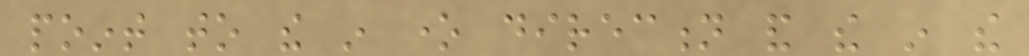point to the in one direction and the in the
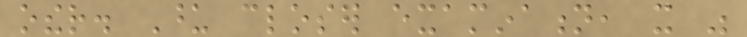other. Upon closer examination, it was
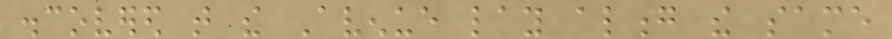discovered that the Avenue lay along the same
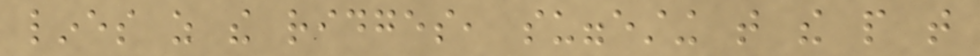lines as the ridges, suggesting that the people that
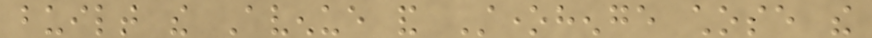built the Avenue and Stonehenge chose the
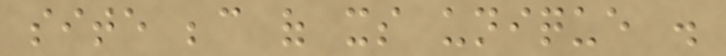site because of its unique .
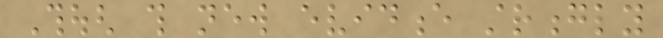Though this new evidence strongly
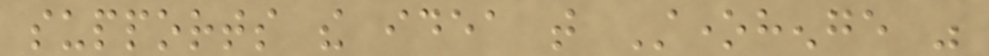supports the idea that Stonehenge was
